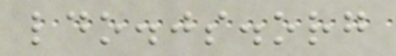ldo.js.org
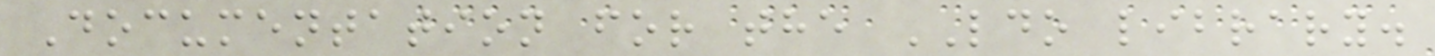Documentation for the LDO library.
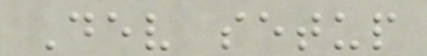Dev setup
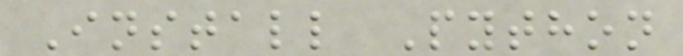Install Python
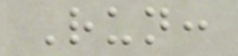Run:
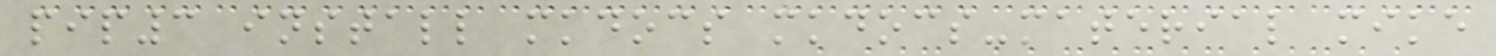pip3 install mkdocs mkdocs-material mike
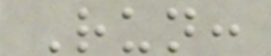Run:
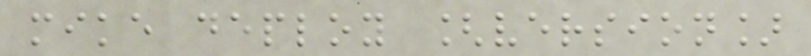mike deploy [version]
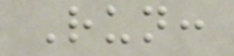Run:
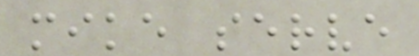mike serve
